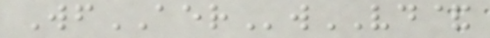WfAERwVD&
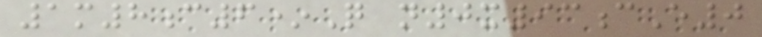1m8c6*Q n0x93cE0
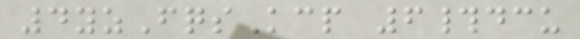4yzFqsKcp 6#dcu
